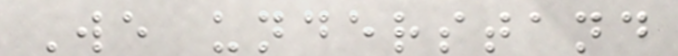We understand
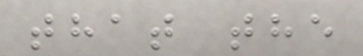that the
